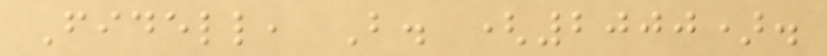Fidell, B. (2000).
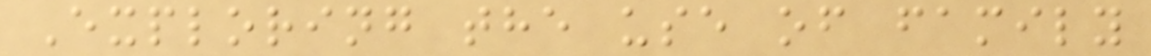Exploring the use of family
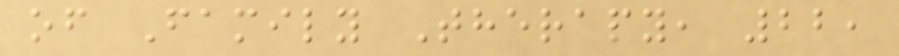of Family Therapy, 22,
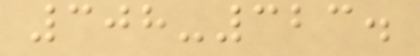308-323.
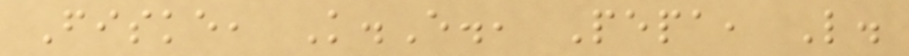Fiske, K.E., Pepa, L.
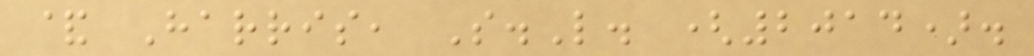& Harris, S.L. (2014).
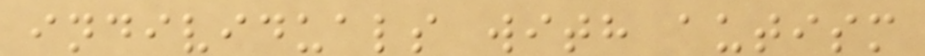individuals with autism
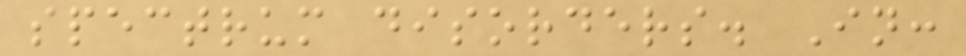spectrum disorders. In:
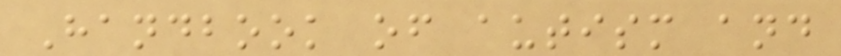Handbook of autism and
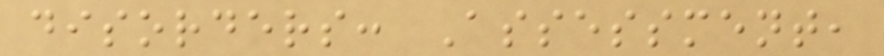disorders: Assessment,
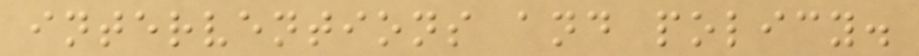interventions and policy.
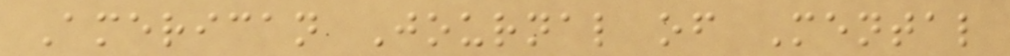American Journal of Mental
